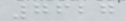7627
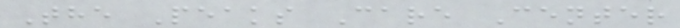The Peaks Care Center
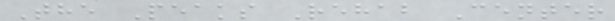The Peaks Rehab Center
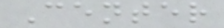Center
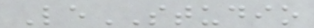LeSTUDIO
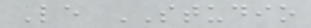Le STUDIO
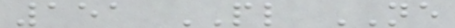151 PL NE
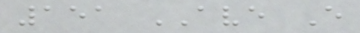151 AVE E
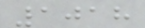1018
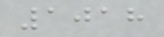1018
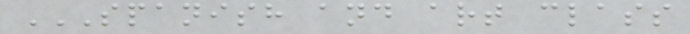SPANISH AND ART CLASS
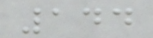144
